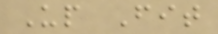Up Fit
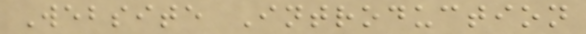Website Introduction
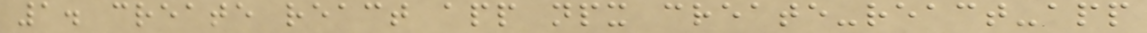1. create react app npx create-react-app
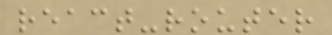react-router
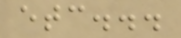etc...
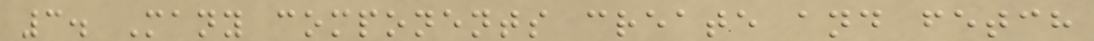3. Many components create and fetch
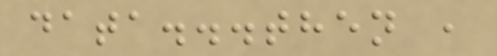data...then ,
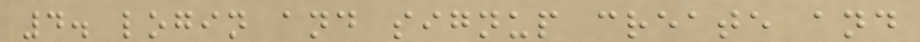4. login and signup create and
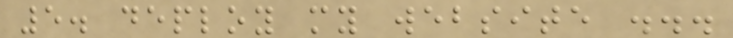5. deploy my website ...
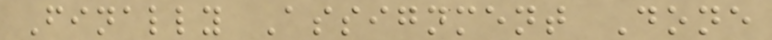Finally Assignment Done
